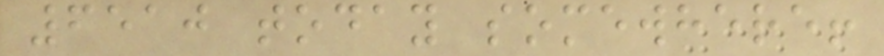6510 today somewhere!
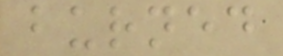burned
